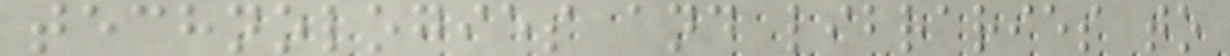technologies and libraries to
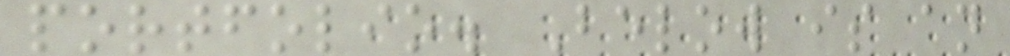portfolio. Below is an
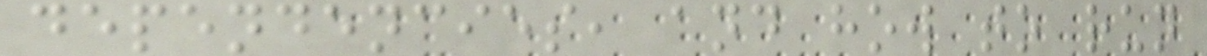dependencies, and how to run
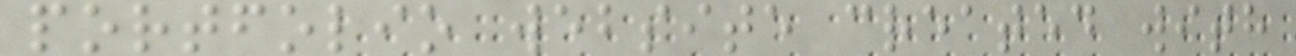portfolio website created with
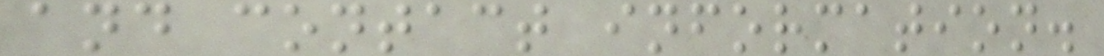and contact information.
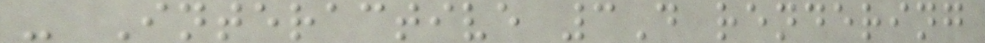- Interactive 3D rendering
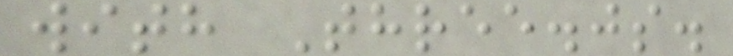with Three.js.
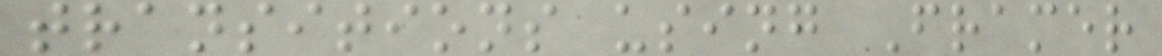transitions using Framer
